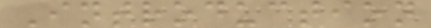Introduction
